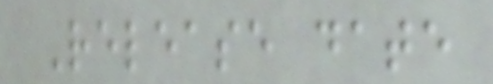Release date
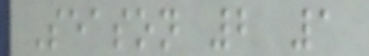Season 2 1
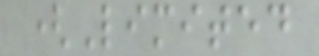(Limited
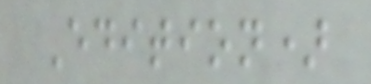Edition)
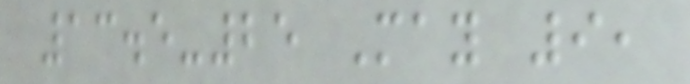13.5-25 May 9,
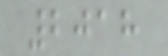2018
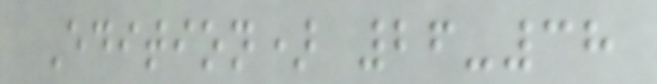Edition) 26-38
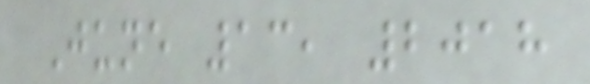June 13, 2018
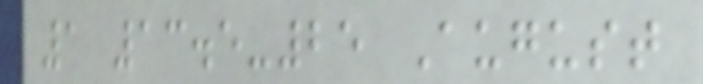1 13.5-25 August
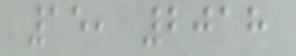15, 2018
